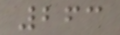263
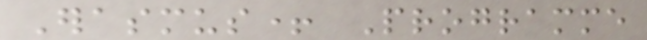Erasmus+ Programme
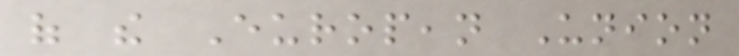of the European Union
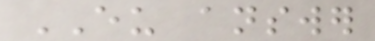EU answer
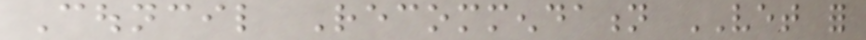Council Recommendation VET for
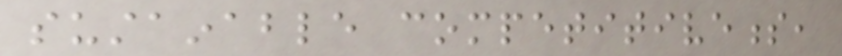sustainable competitiveness,
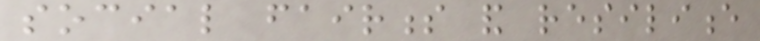social fairness and resilience
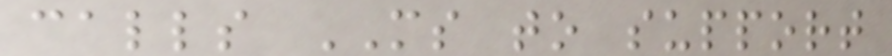calls MS to support
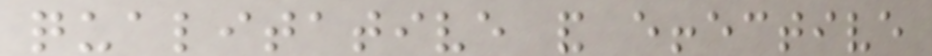qualitative and effective
